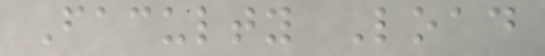Faculty Load
